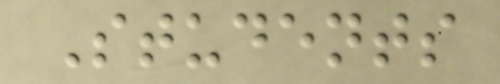Students
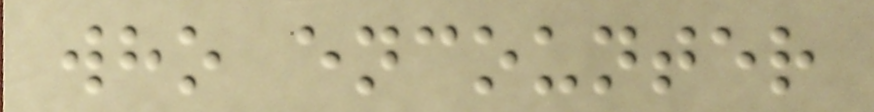who encounter
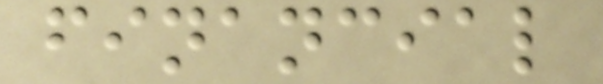financial
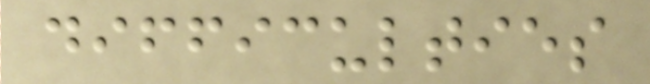difficulties
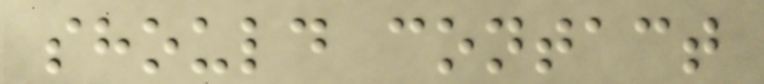should contact
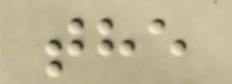the
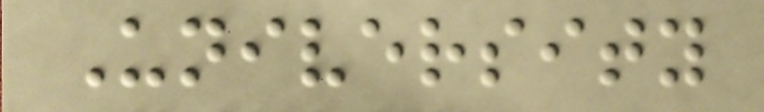University
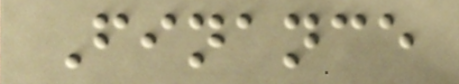Finance
